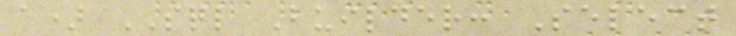a) SQL Builder: Select
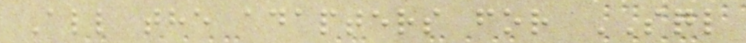All the adapters for SQL
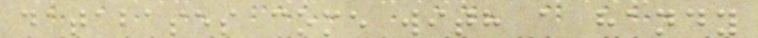databases come with a handy
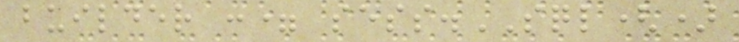builder := sess.SQL()
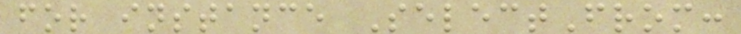for instance SelectFrom:
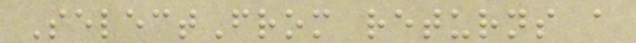SelectFrom returns a
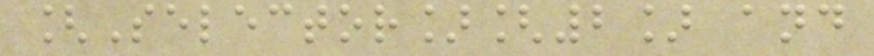[Selector][2] and
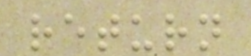return
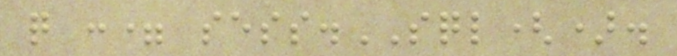q := sess.SQL().
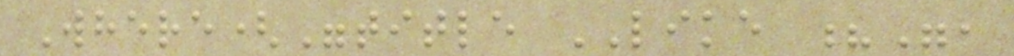Where("title LIKE ?",
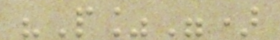"P%")
